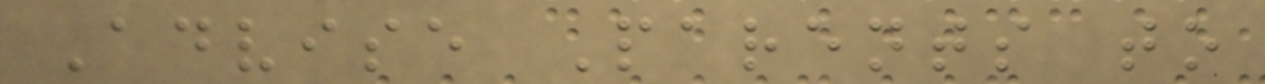Advise Parents to
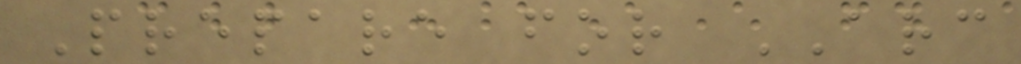Prepare for ARC
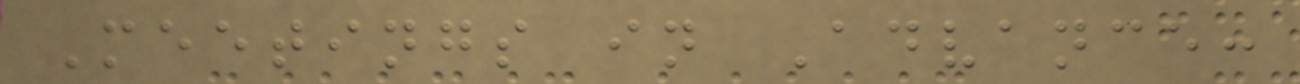Meetings in Advance:
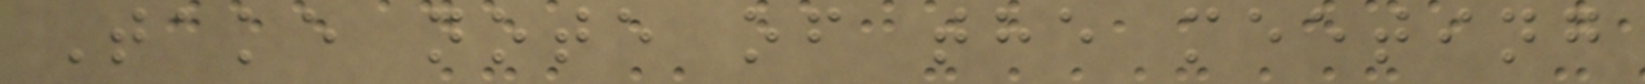Take note of the meeting
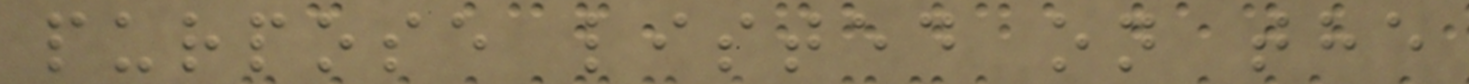purpose listed on the
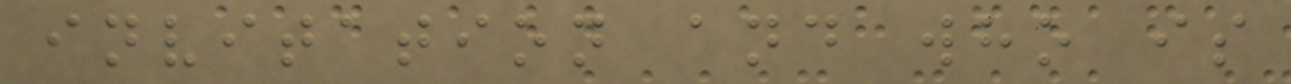invitation and who is
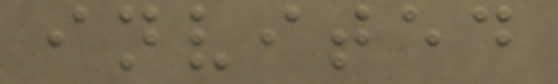invited
